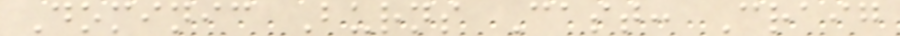Dominic Burns Cast: Craig
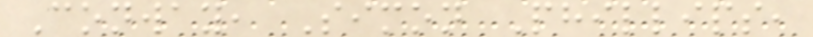Conway, Simon Phillips,
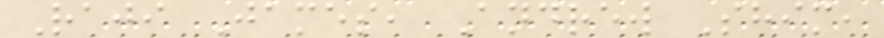Raji James, Andrew Shim,
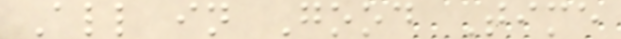All in Good Time
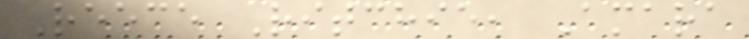Reece Ritchie, Amara
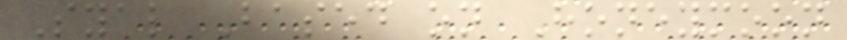Syal Based on Honeymoon
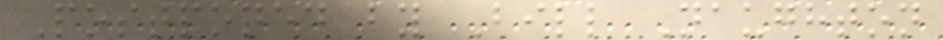Postponed by Bill Naughton
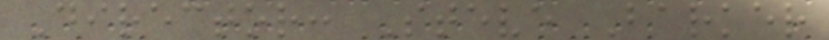Director: Steve Barker
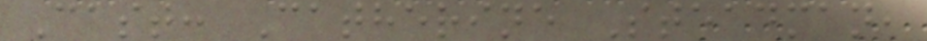Cast: Catherine Steadman,
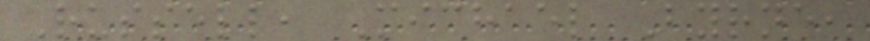Russell, Michael Byrne,
